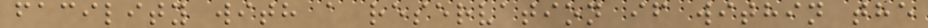facility with a reservation if within the
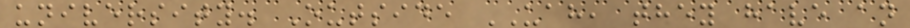university. Outside UAH, they have an
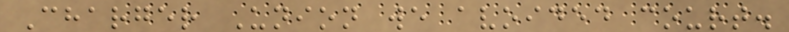Charger Union we avoided court.
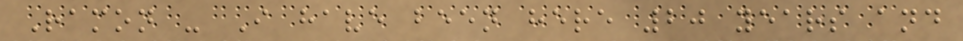Ramon - I have been here 20 years and
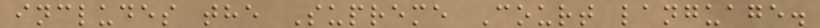includes the Supreme Court language.
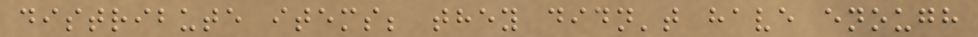distribute items; they didn't have enough
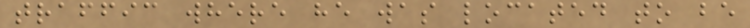traffic where he was located to be
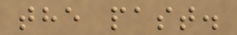the past.
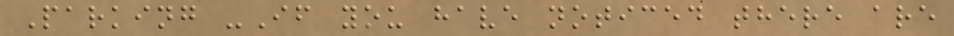Parking -If you have noticed there are
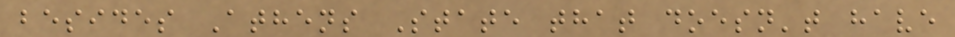besides Athens State that doesn't have
